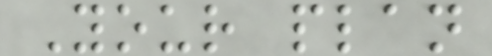Your plan
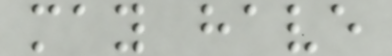may have
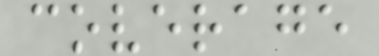coverage
